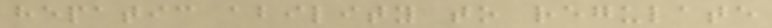hepatic ability to regulate
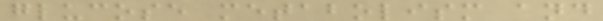glucose metabolism and
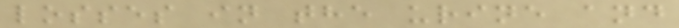losses in the urine and
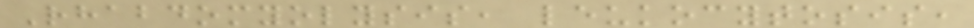Rhabdomyolysis, leukocytosis,
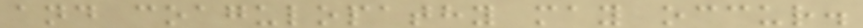and coagulopathy may occur.
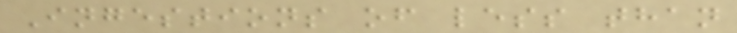Ingestions of less than
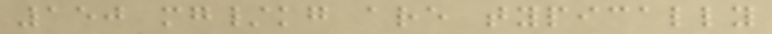150 mg/kg are typically
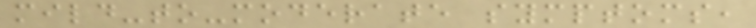mild-to-moderate symptoms,
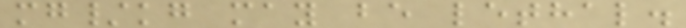mg/kg may be lethal.
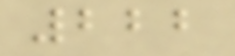222
